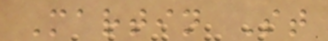Martin St
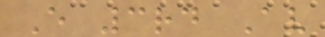E 3rd Av
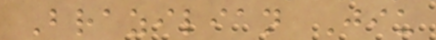Brazilian Jiu
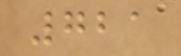721
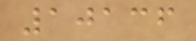10136
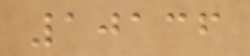10136
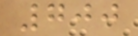700
